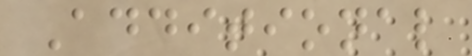Additional
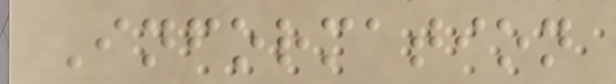Information
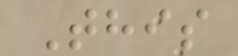This
